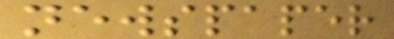newspaper
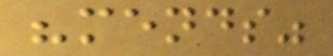"mends"
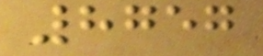8757
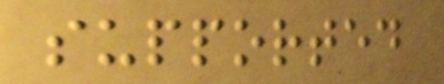supported
